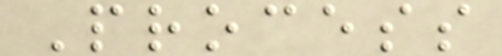Process
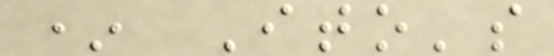* Ito's
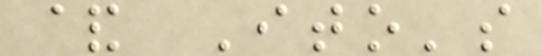& Ito's
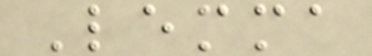Lemma
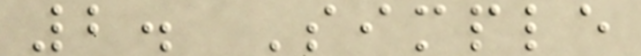2. Simple
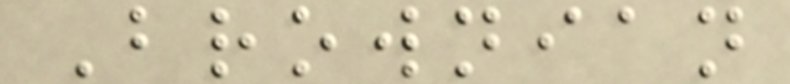Brownian
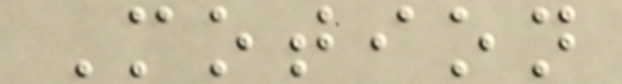Motion
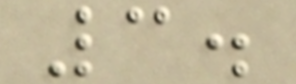3.
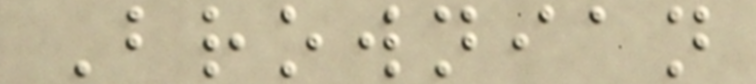Brownian
